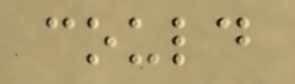could
